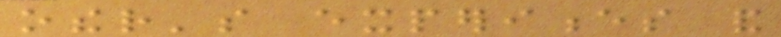other's experiences and
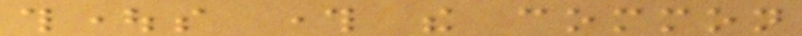thoughts through the common
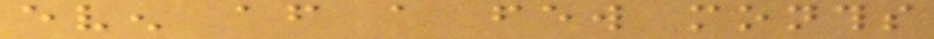even after a few months
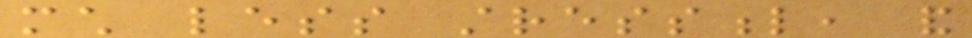much less stressful, and
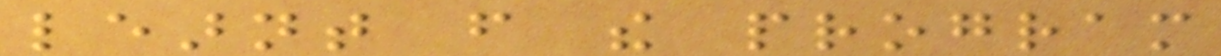learnt from the program
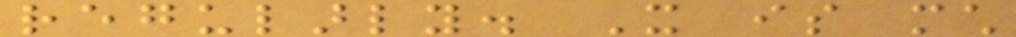regularly. It is much
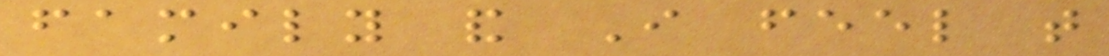family and I feel that
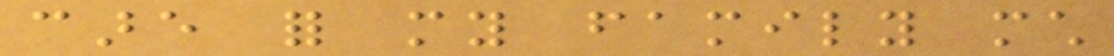care for my family much
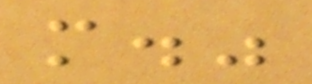more."
